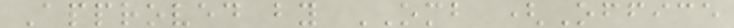Approved by OMB (Office
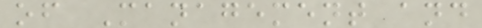of Management and
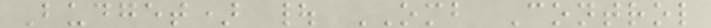Budget) | OMB Control
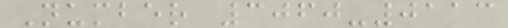Number 3060-0113
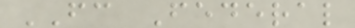FC Federal
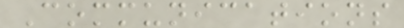Communications
